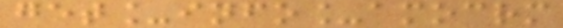get_info_amocrm
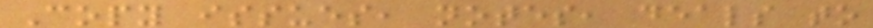Copy issues, notes, deals to
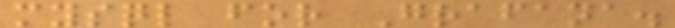mysql for Grafana.
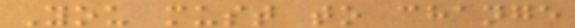You must to change
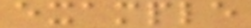example
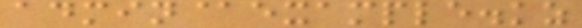admin@example.kz
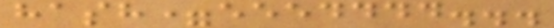hash=eeedddd...
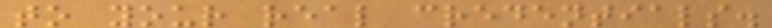to your real credentials.
